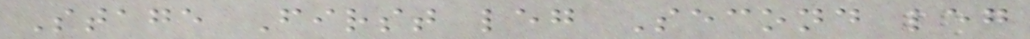Stage First leg Second leg
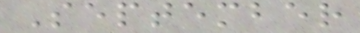September
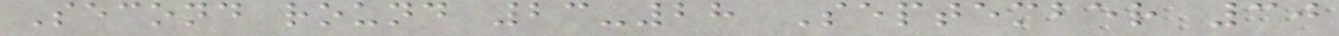Second round 23-28 September 30
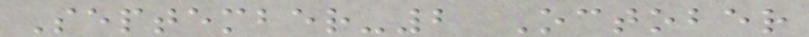September-2 October
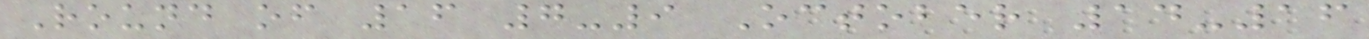Round of 16 7-9 October 14-16
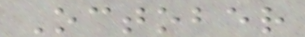October
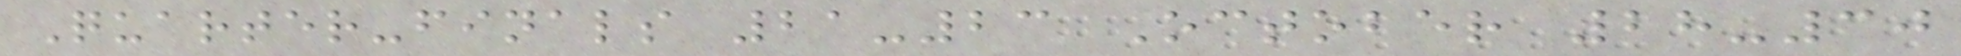Quarter-finals 21-23 October 28-30
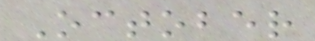October
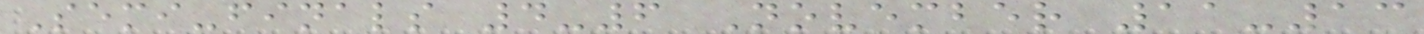Semi-finals 4-6 November 11-13
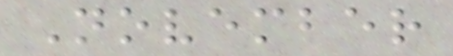November
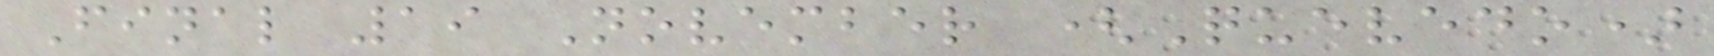Final 19 November (Quevedo)
